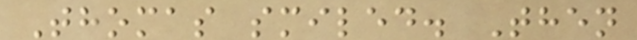Thomas smiled. Then
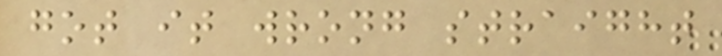got it wrong straight
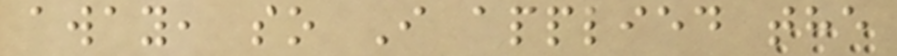away, so I applied the
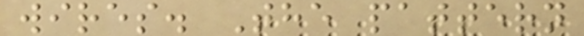wires. The pattern
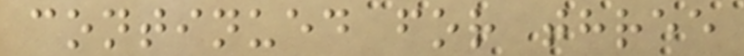continued for three
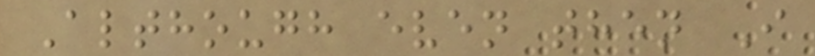Although even then I
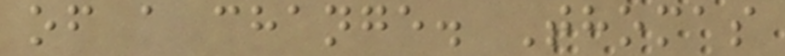of a change. Thomas
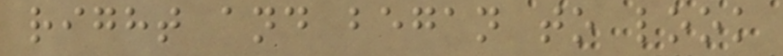right and began to look
